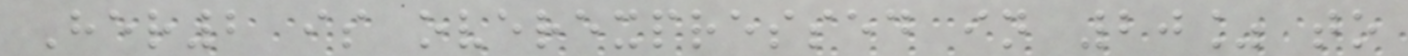Her2 is overexpressed in 20% to
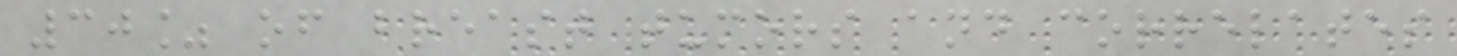30% of breast tumors and correlates
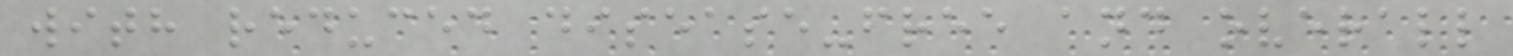with reduced disease-free and overall
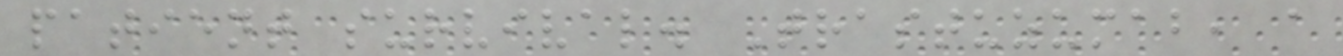patient survival. Trastuzumab, a
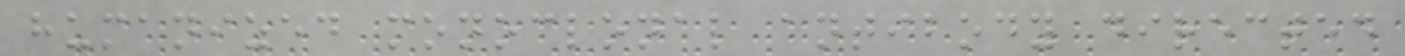humanized monoclonal antibody directed
